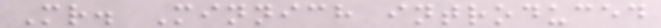Mr. Minnich introduced
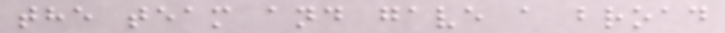the team and gave a broad
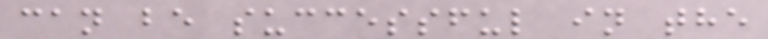can be successful in the
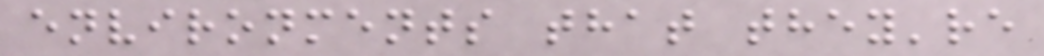environments that they're
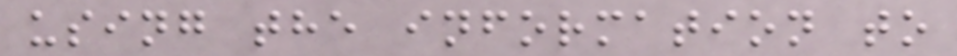using the information to
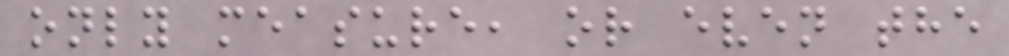only measure, or even the
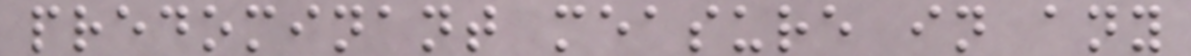predominant measure in any
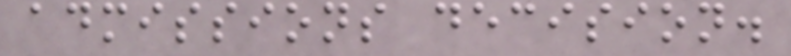admissions decision.
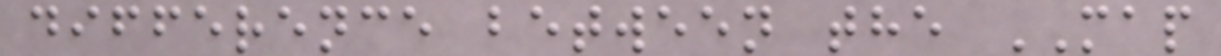difference between the MAP
